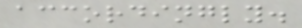accordingly.
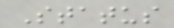Status
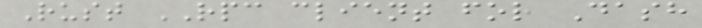Rust RPC client for Dash
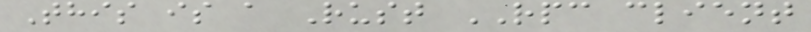This is a Rust RPC client
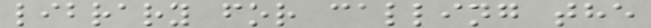library for calling the
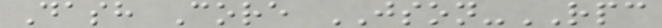Dash Core JSON-RPC
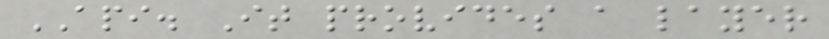API. It provides a layer
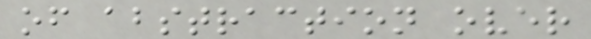of abstraction over
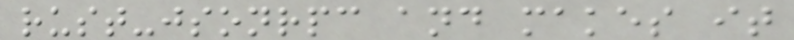rust-jsonrpc and makes it
